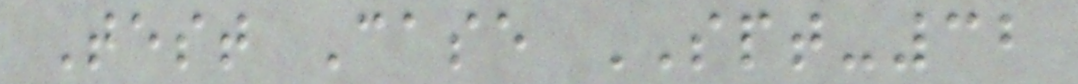Test Case SPT-32
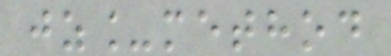jz_method
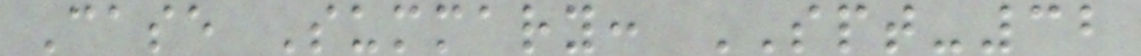Case Summary: SPT-32
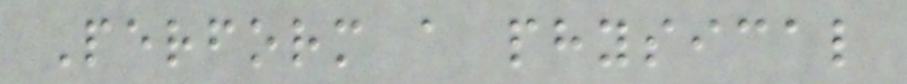Perform a physical
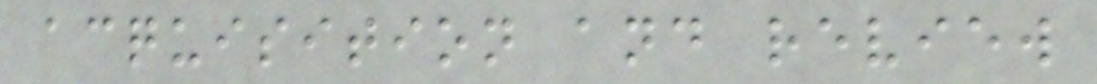acquisition and review
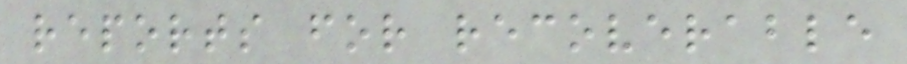reports for recoverable
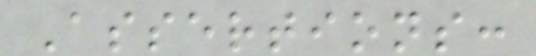Assertions:
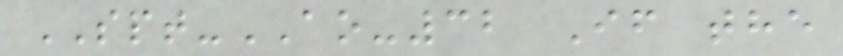SPT-AO-32 If the
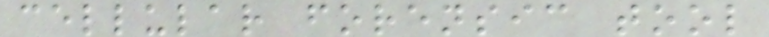cellular forensic tool
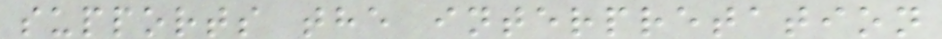supports the interpretation
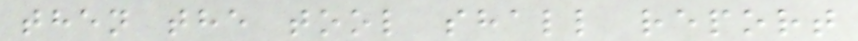then the tool shall report
